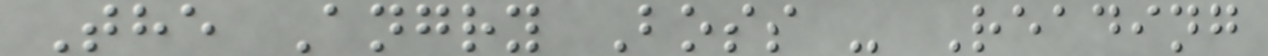The Angry Boss - Reading
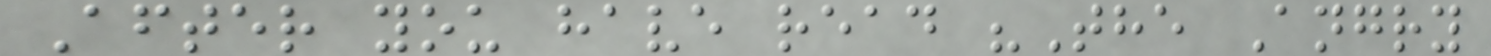After you have read "The Angry
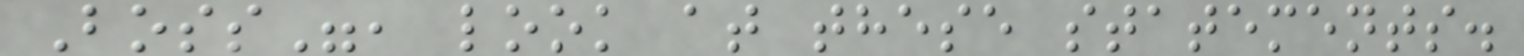Boss", look at these statements.
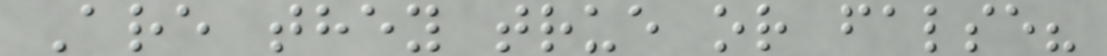Are they true or false?
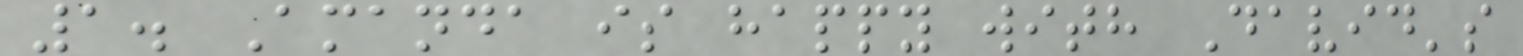1. Amanda is happy with David's
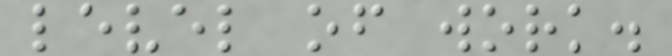level of work.
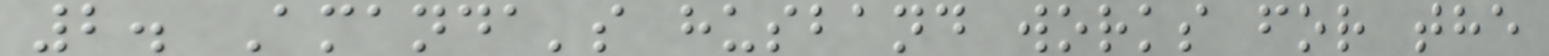2. Amanda's husband works for the
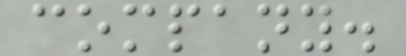company.
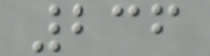236
